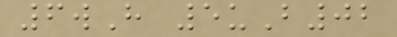6wH 5uB02
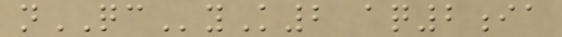nQCyK2 aq2ia
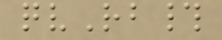qvRb#
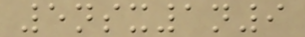5nsx1n9
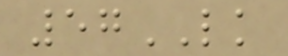57LK
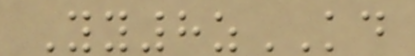Yy8zKD
